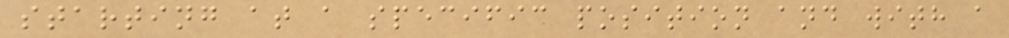starting at a specific position and with a
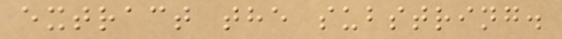extract the substring.
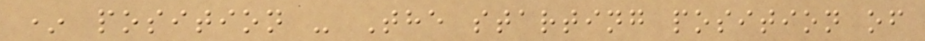* position - The starting position of
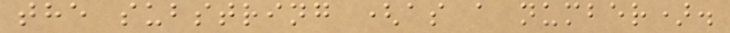the substring (as a number).
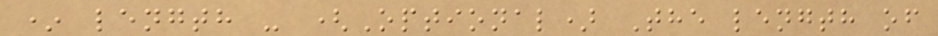* length - (Optional) The length of
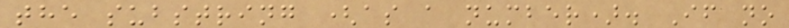the substring (as a number). If no
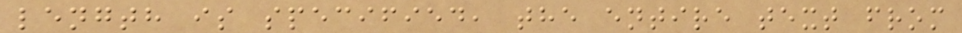length is specified, the entire text from
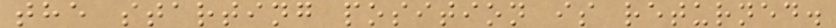the starting position is returned.
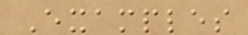Examples
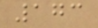173
